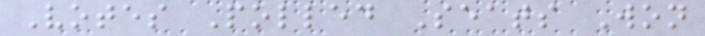Votes Polled Seats Won
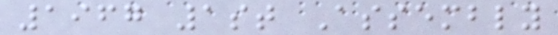1967 1st Assembly
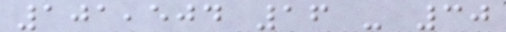101,504 16 - 30
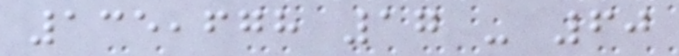135,678 17 - 60
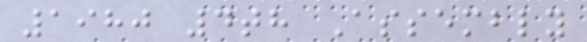1980 4th Assembly
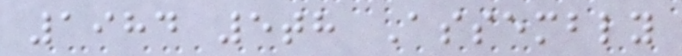1984 5th Assembly
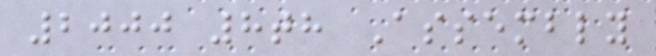2000 8th Assembly
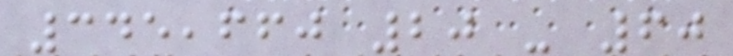345,660 20 - 60
